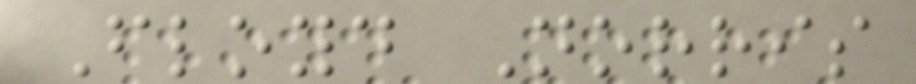Floyd Norris
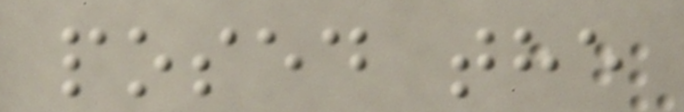posed the
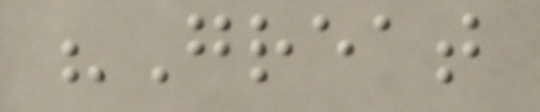"Great
